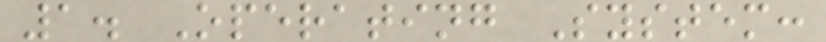1. Operating System:
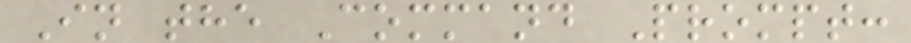In the Command Prompt:
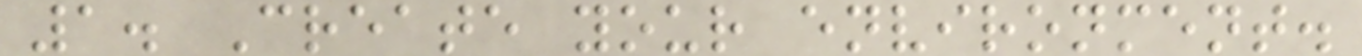1. Create your environment.
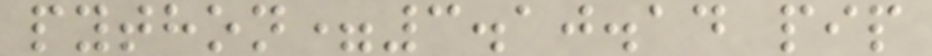python=3.10.14 pip
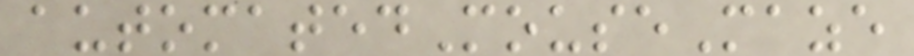automatedMouseMaze
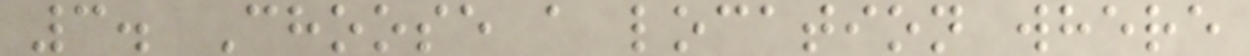3. Choose a location where
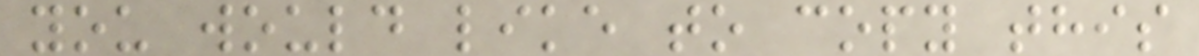you would like to copy this
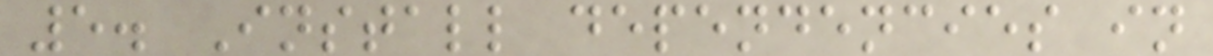5. Install dependencies in
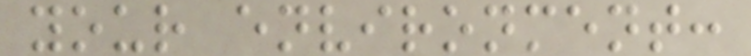your environment:
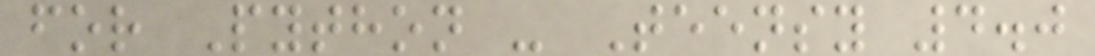for Python - Teensy 4.0
